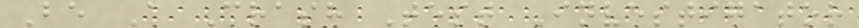Be A Crash Test Investigator
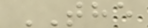THE
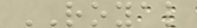ROYAL
